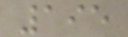195
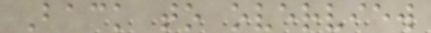Back to overview
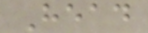Head
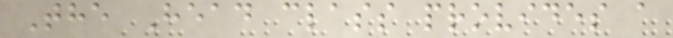The Head class provides a
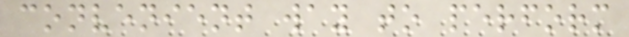convenient way to perform
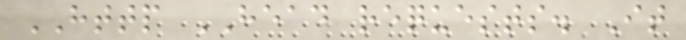HTTP HEAD requests. It
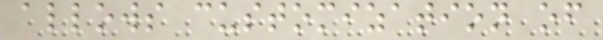allows customization of
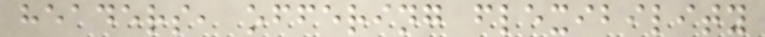headers, offering flexibility
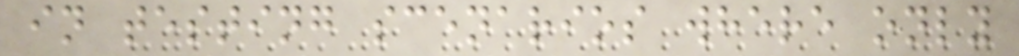in testing scenarios where only
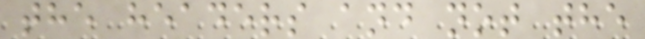the headers and not the
